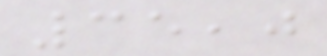35,0
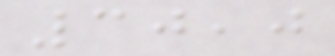30,0
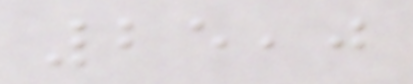25,0
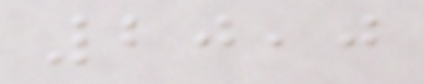20,0
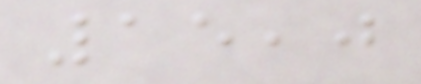15,0
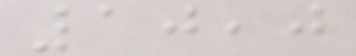10,0
